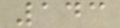143
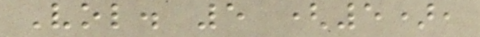Vol. 5 (5),
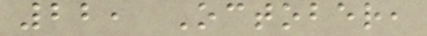22, October,
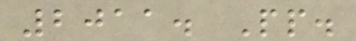2011. Pp.
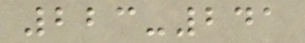223-241
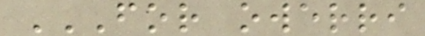FOR OWERRI
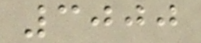3000
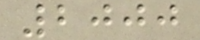2000
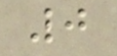0
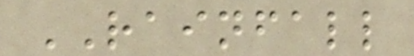RAINFALL
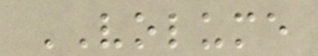VOLUME
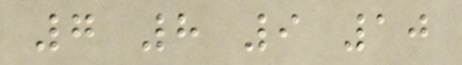7 8 9 10
